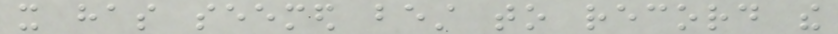it has seemed best to record the
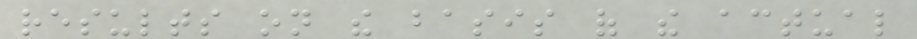results on the basis of the actual
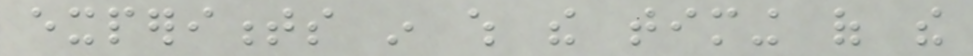experiments in which the timing of the
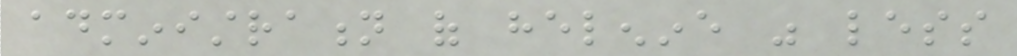administration of helenine was less
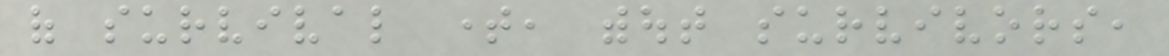of survival time, without survivors,
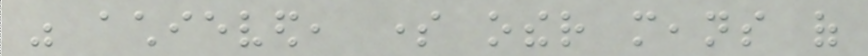was achieved, some other means of
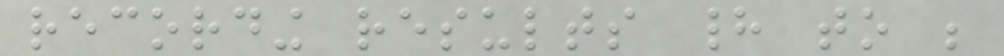recording results had to be
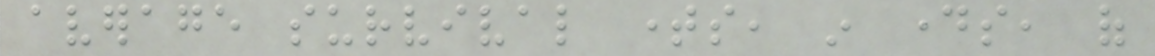average survival times, in days, of
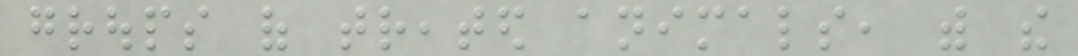groups of treated animals, with the
